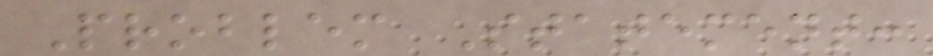Problem Statement:
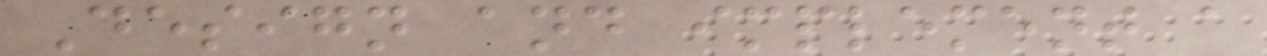Design and implement a
